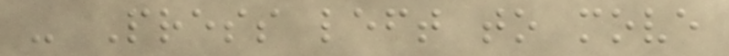- Press left to move
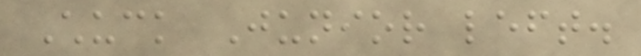Chuck Junior left.
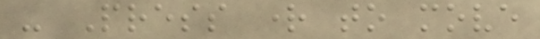- Press right to move
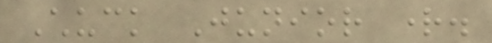Chuck Junior right.
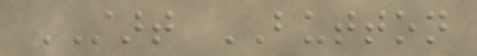START BUTTON
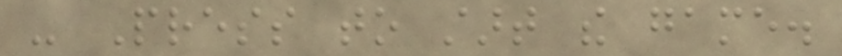- Press to start the game.
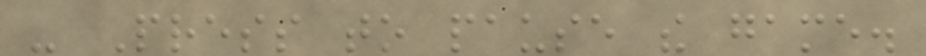- Press to pause the game.
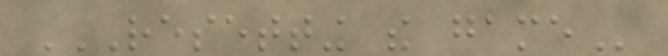RESETTING THE GAME
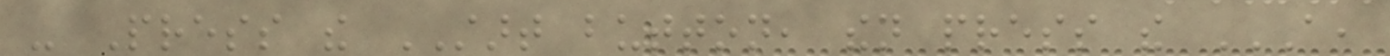- Press the START button, then press the A,
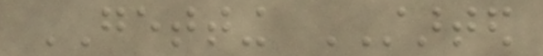GETTING STARTED
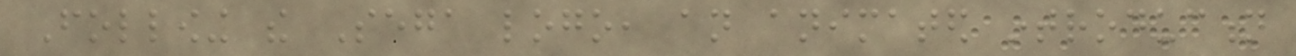Following the Sega logo, an animated introduction
